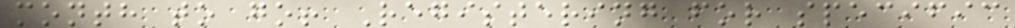month to go! Registering for specific
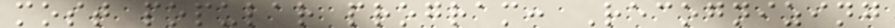most popular program: Recognizing
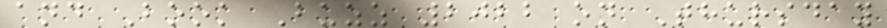and Book Buzz 2022 on Thursday
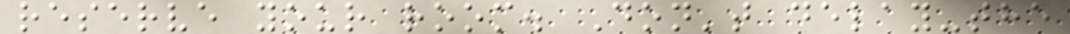reserve your room. Don't delay-the
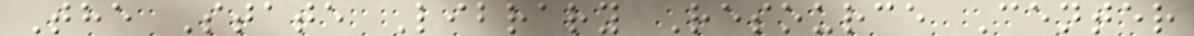The State Library Resource Center
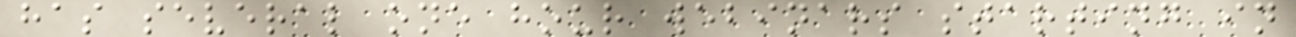has several one hour webinars starting in
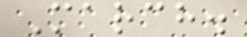March.
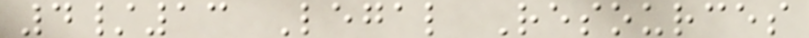4/13 Legal Resources
